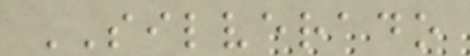SILVERADO
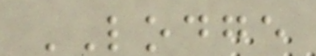LODGE
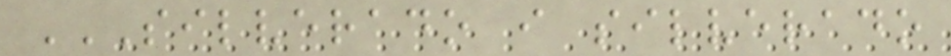SILVERADO I SILVERADO
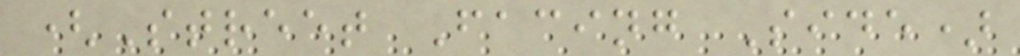(Street Facing Side)
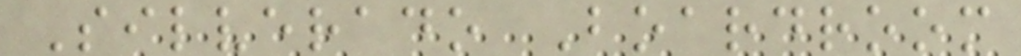Silverado Boardroom
